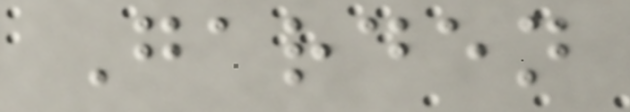Garden
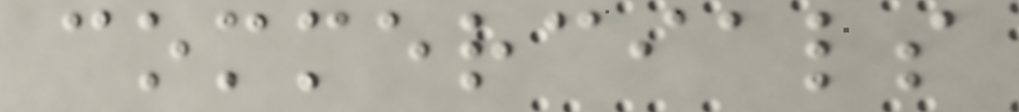commercials
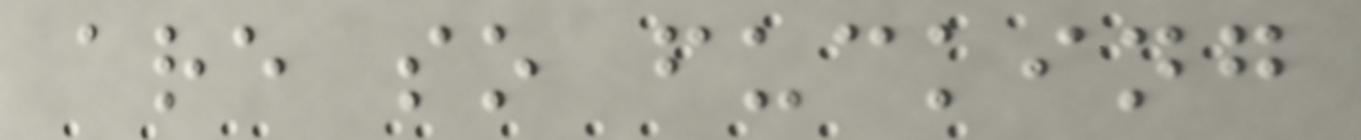are so fucking
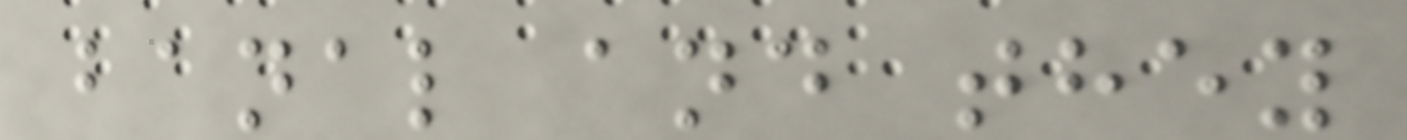banal and they
